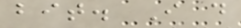bit. I do
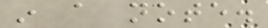in a note.
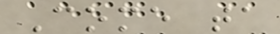Come ta
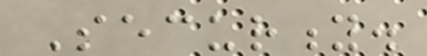Security.
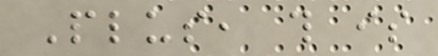Plus, this is
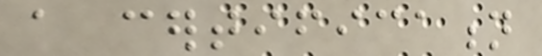a certification
